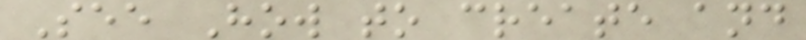See How to create and
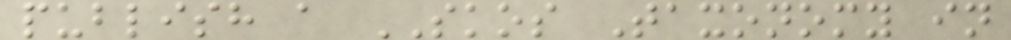publish a SKOS Taxonomy in
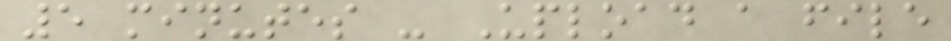5 minutes - Upload a file
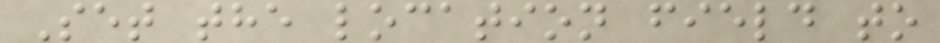Set the location field to
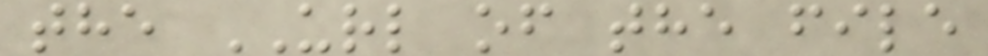the URL of the file
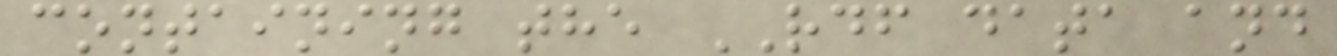containing the RDF data and
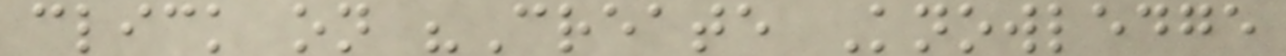click on "Create Knowledge
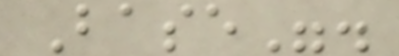Base".
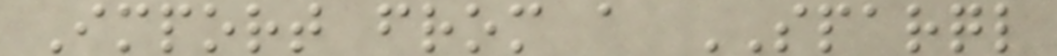Import from a SPARQL
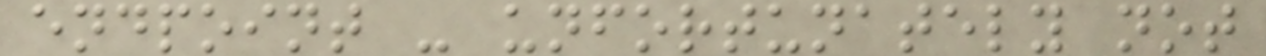endpoint - unfortunately not
